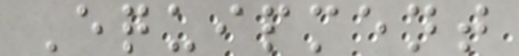Equipment
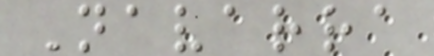Navarra
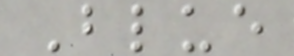Blue
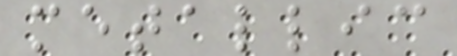metallic
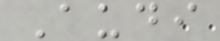Audi
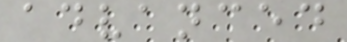advanced
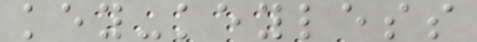key-keyless
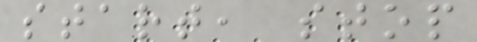start, stop
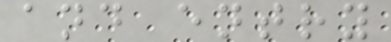and entry
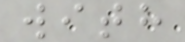with
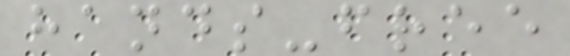hands-free
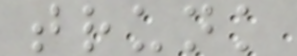trunk
